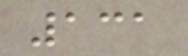131
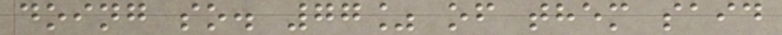doing so. 77% of them said
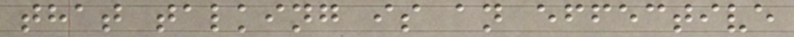that talking is an effective
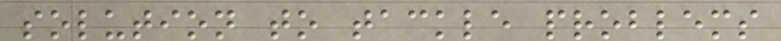solution to tackle problems
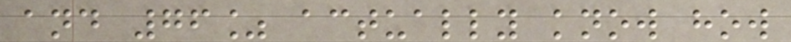and 76% actually know how
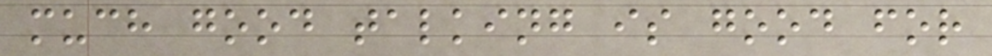much good talking is good for
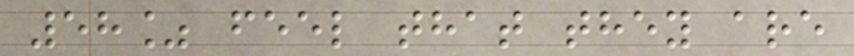58% feel that they are
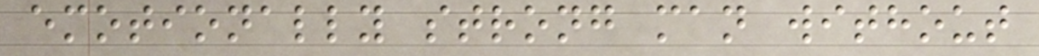emotionally strong man without
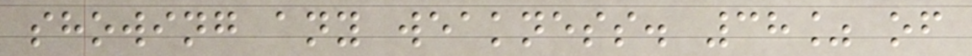showing any weakness. 38% of
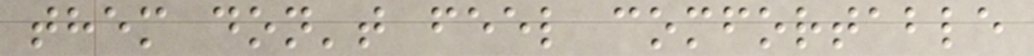them don't feel comfortable
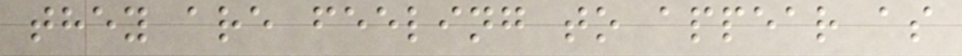they are feeling to appear as
